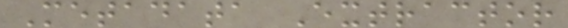Metadata Extractor
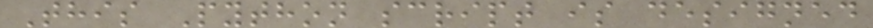This Python script is designed
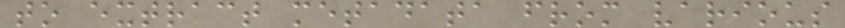to extract metadata from various
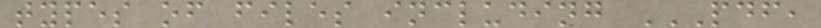types of files including PDF,
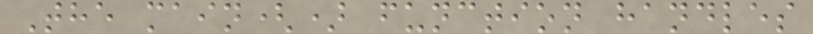The main() function handles
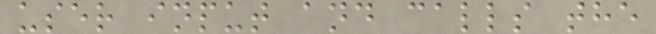user input and calls the
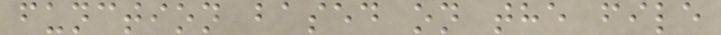function based on the file
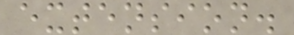extension.
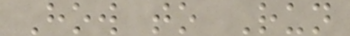How to Run
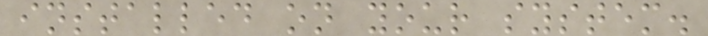installed on your system.
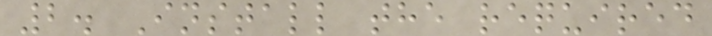2. Install the required
